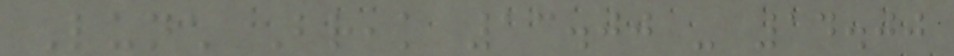Lunch Break 13.00 - 14.00
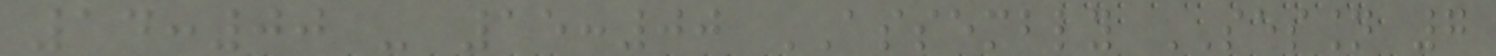14:00 - 15:00 ASSEMBLY SESSION 7
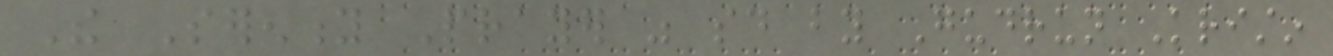The Serenity Prayer was said by Gudrun Kristin
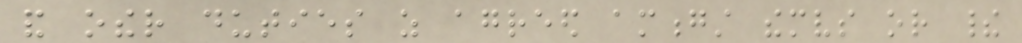and other duties as agreed amongst themselves or their
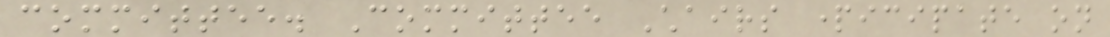committee. Committee Chairs participate on
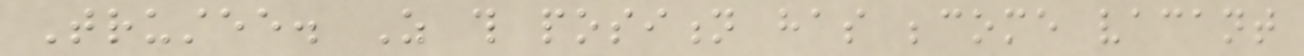Trustee. As this position has become vacant
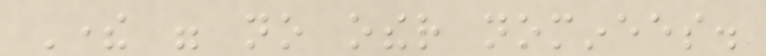There were no other nominees.
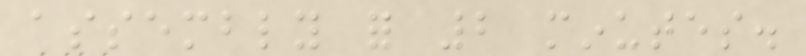assembly for 2 minutes.
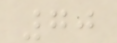70
